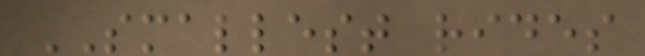SMALLEST rides
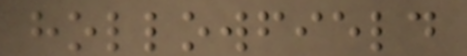hollowfield
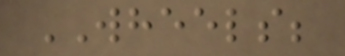WHEELS;
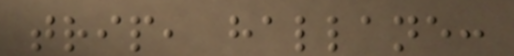trip, hallane:
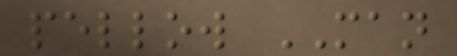pellow MAN
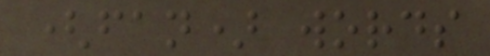(fan) words
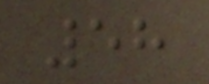58
